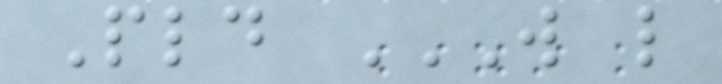Pld W L
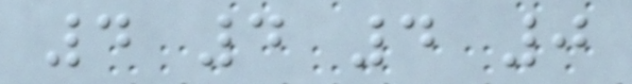4 4 4 0
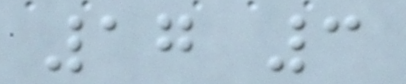17 3
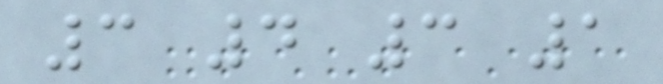3 4 3 1
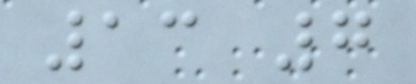13 7
